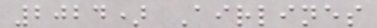2024) Airlines
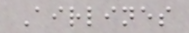Airlines
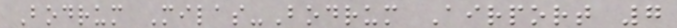Bodrum Milas-Bodrum Airport 7
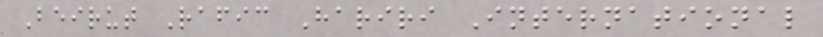Beirut Rafic Hariri International
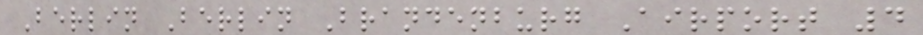Berlin Berlin Brandenburg Airport 4
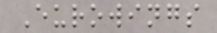Eurowings
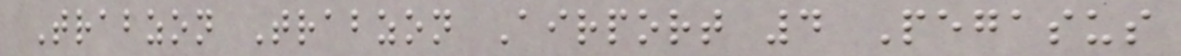Trabzon Trabzon Airport 4 Pegasus
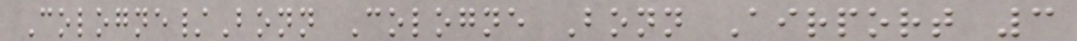Cologne/Bonn Cologne Bonn Airport 3
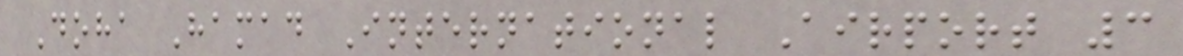Doha Hamad International Airport 3
